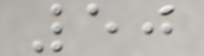50
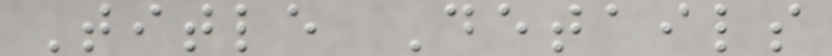Title Details
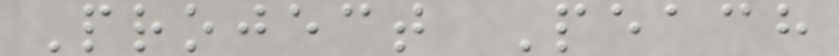Project Peach
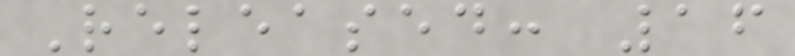Released: 16
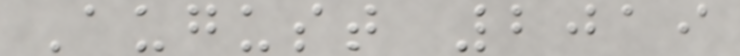August 2019
